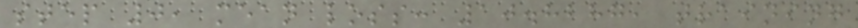step 0, mean loss: 10.8287, training
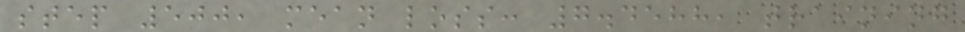step 500, mean loss: 7.4588, training
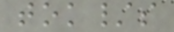tok/s
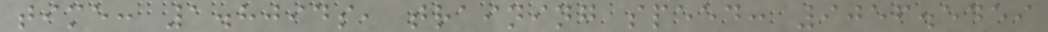time: 1.8094s, training speed: 9056.5459
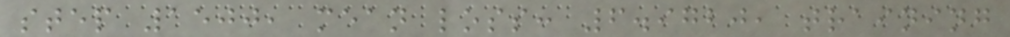step 1500, mean loss: 6.9720, training
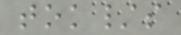tok/s
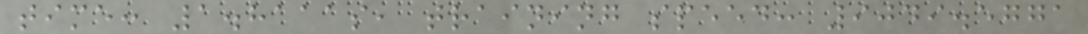time: 1.8111s, training speed: 9049.5771
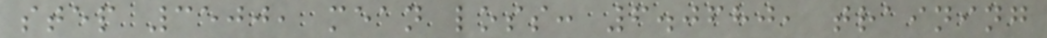step 3500, mean loss: 6.0680, training
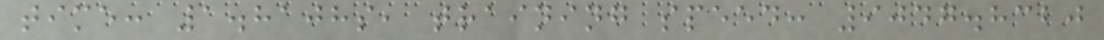time: 1.8108s, training speed: 9047.8320
